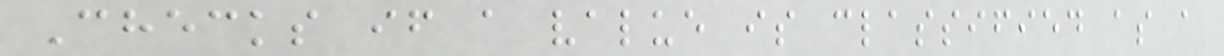Checks if a value is classified as a
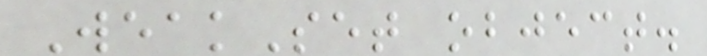WeakSet object.
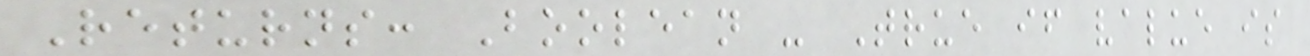Returns: Boolean - True if value is
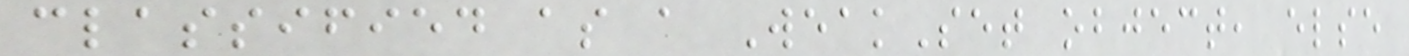classified as a WeakSet object, else
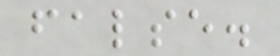false.
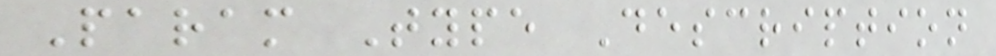Param Type Description
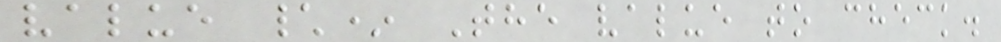value \* The value to check.
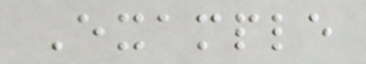Example
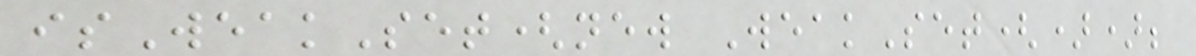isWeakSet(new WeakSet());
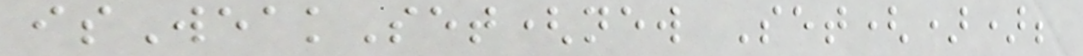isWeakSet(new Set());
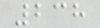238
